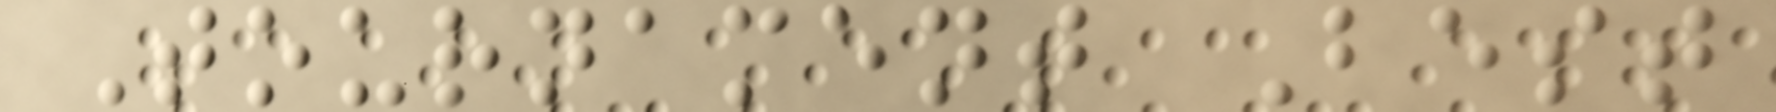Tournament Best
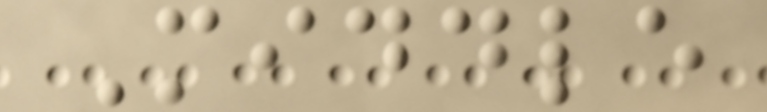Middle
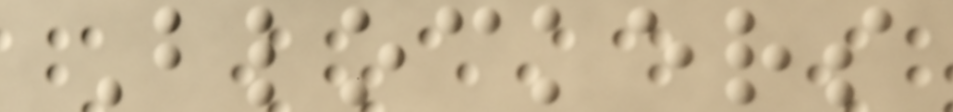Blockers
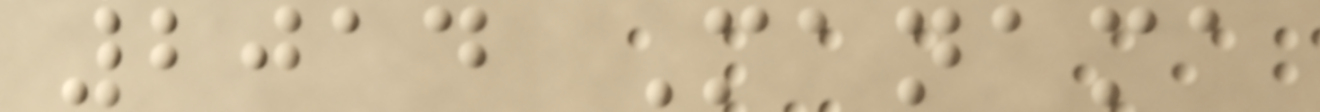2014 Manama
